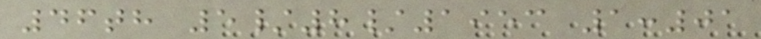46th 5/8/1953 1:01
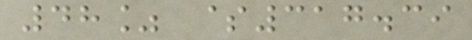48% $317.39
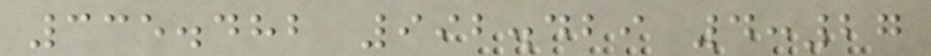335.482 992.429 4:27
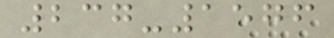237-1576
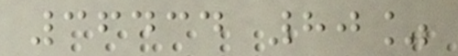36434 80%
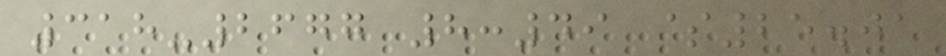318-2677 8:49 $25.01
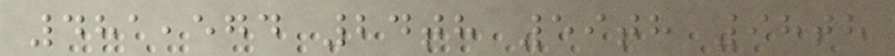481,574 24th 59th 98th
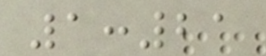1:21
